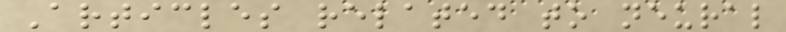Articles related to neural
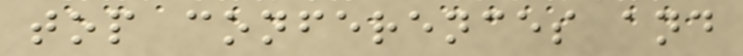top conferences and
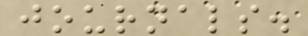journals.
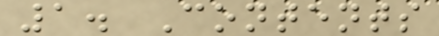1. Contents
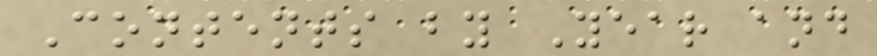Contents by Year and
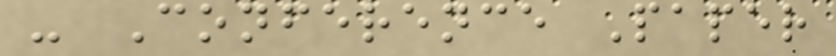- Conference Paper
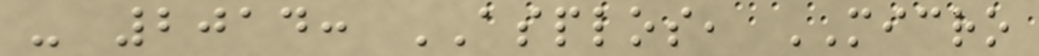- 2014: ASPLOS, MICRO
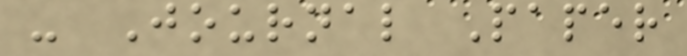- Journal Paper
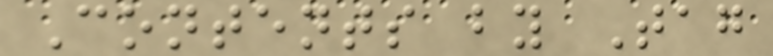Contents by Tag
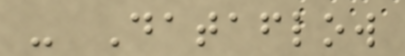- Dataflow
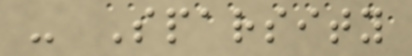- Sparsity
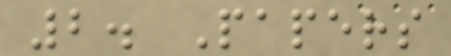2. Papers
